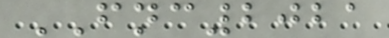FNC2021
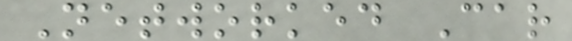Networked Car
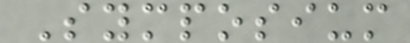Symposium
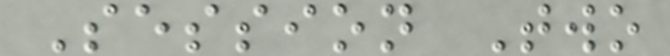Session Two
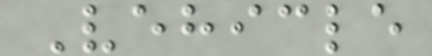Vehicle
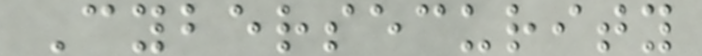Cybersecurity
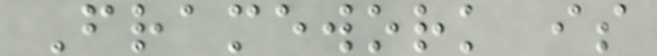Framework is
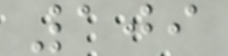109
